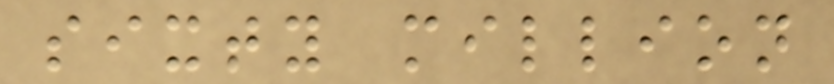sixty million
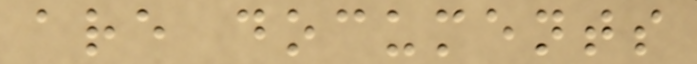are documents
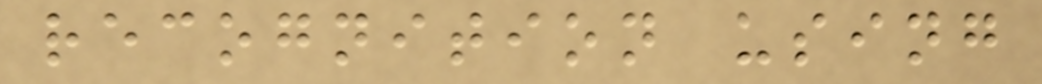recognition using
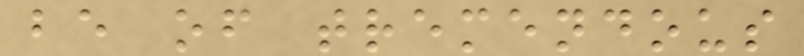be of tremendous
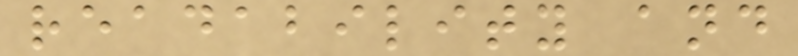readability and
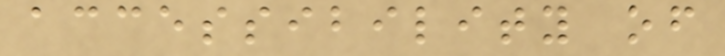accessibility of
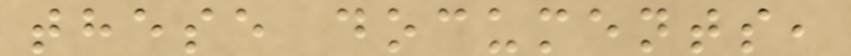these documents,
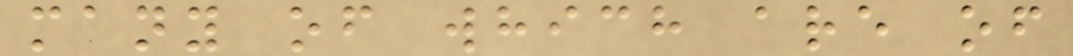many of which are of
